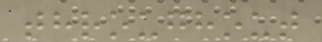throughout
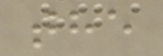the
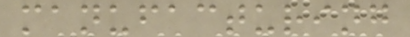manufacturing
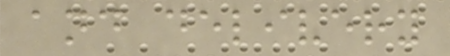and delivery
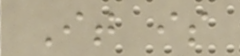It is
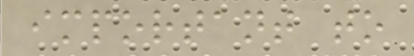important to
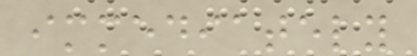immediately
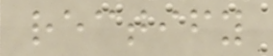rectify
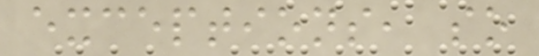exceptions, so
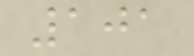101
